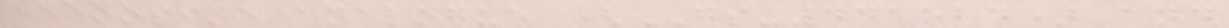adenosine analogue (GS-441524) and
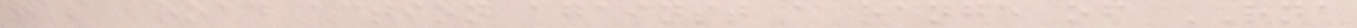has broad action against a range of RNA
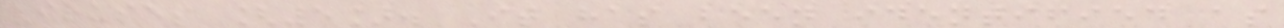viruses [5]. It has been identified as
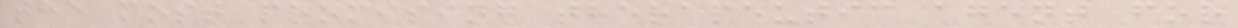the most promising therapeutic agent for
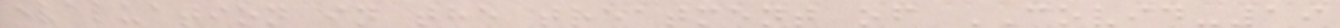evaluation in the treatment of COVID-19
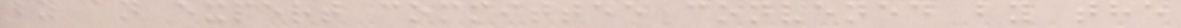by an expert committee convened by the
